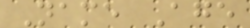Name Age
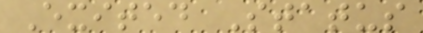Exited Status
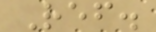Ref.
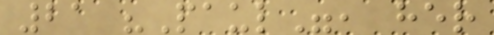21 "Paul", her
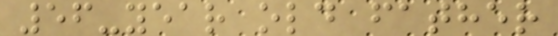56-year old father
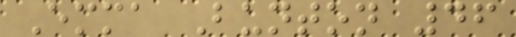Emma Bunton 46
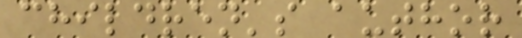children's author
